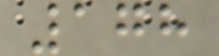178
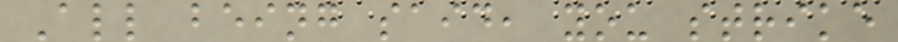All being said, you strike
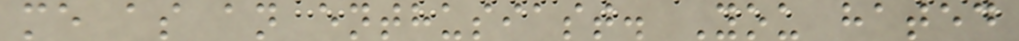me as an enthusiast. You hated
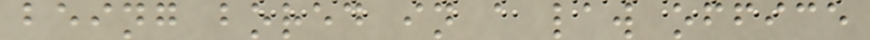being bored in a law office
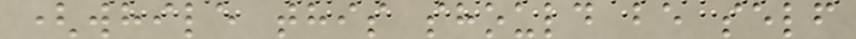(while this should be self
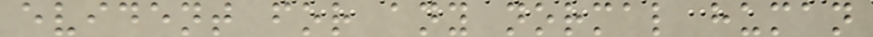evident for any normal human
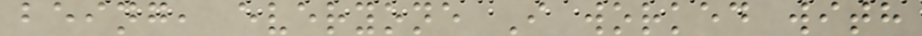being, everyone I worked with
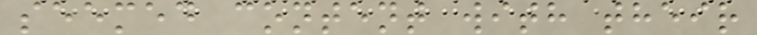seemed content with their
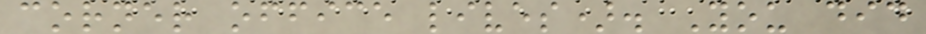corner office lives). You did
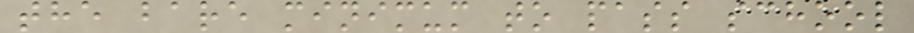the bare minimum to pass school
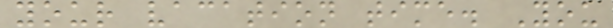your vacation time. You
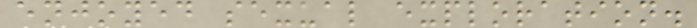enjoyed sexual exploration.
